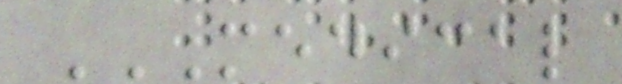MEDICAL
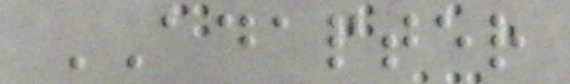ADAPTER
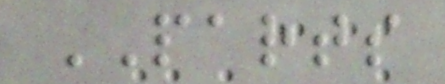PARTS
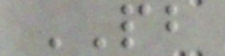PB
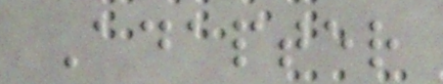Adapter
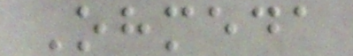Ohmeda
